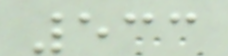533
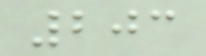203
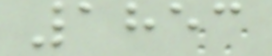1853
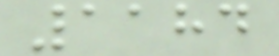1184
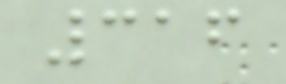316
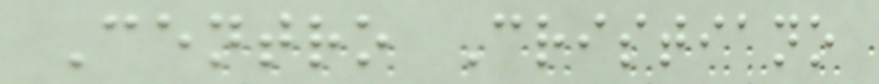Centro Cristiano
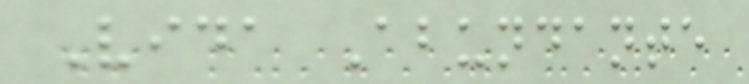Vida Abundante
